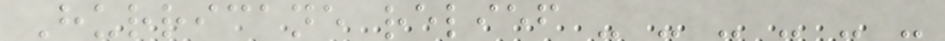Hurricane relief - - - - - -
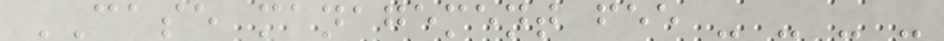CASE management fee - - - -
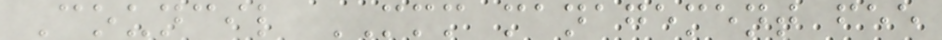Council MMM management fee
